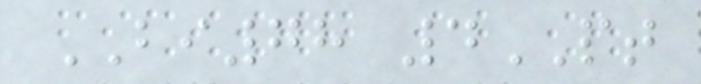BI78 4PT
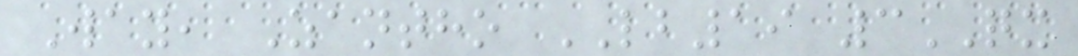Way, Zantho LB19 3QX
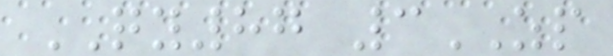QY87 3ZP
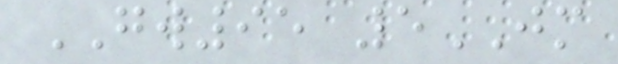GW95 5JM
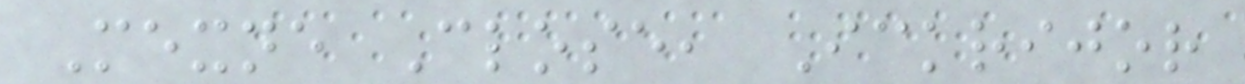Mexne Close, Ickrijor
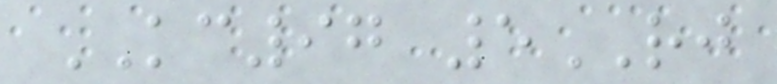KC97 5RJ
